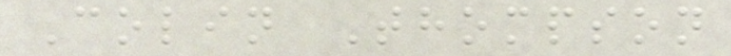Colin Thompson
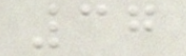37
